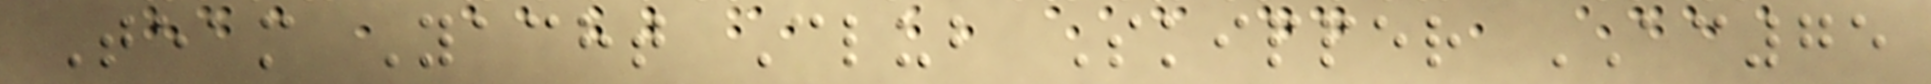Team Yacht Club Skipper AC75
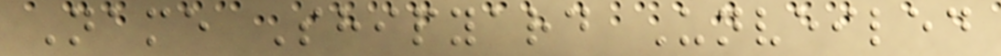Name Shipyard Unveiled
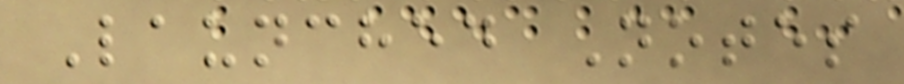Launched Notes
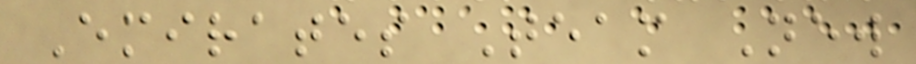Emirates Team New
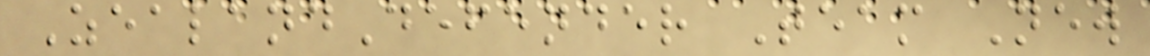ZealandDefender Team New
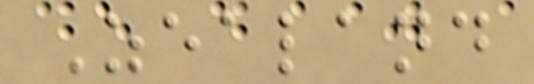Zealand
